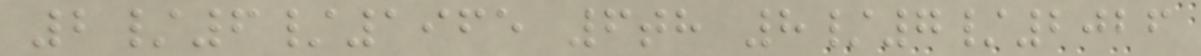2/6/1965 6th 8/7/2026
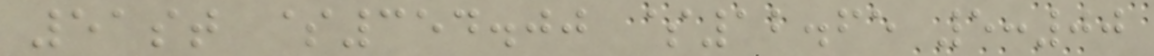51st $354.00 $12.65 5:00
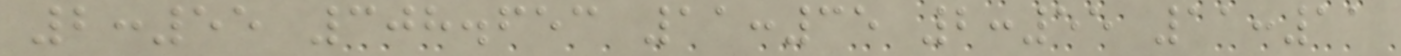2:55 308.653 11:35 2:55 11:11
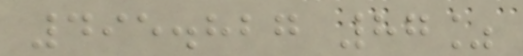495.827 87%
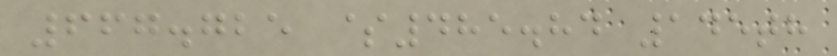667.725 $485.84 145th
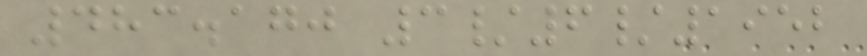483.170 3/6/1952
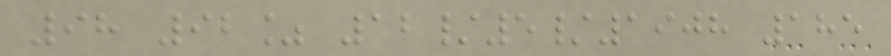98 92% 12/5/1908 185
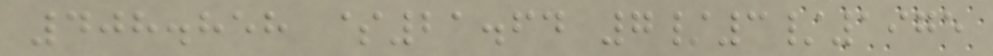408.858 $21.64 7/3/1975
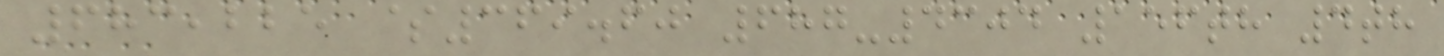683,225 $369.60 687-4304 156th 4th
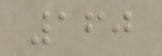160
